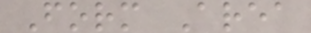Form Area
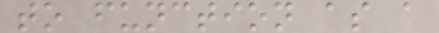to function as a
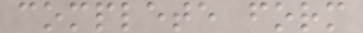complete form
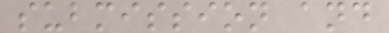submission and
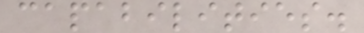capabilities.
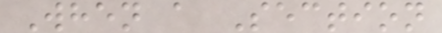When a Section
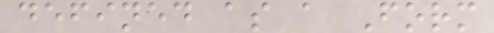defined as a Form
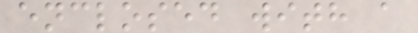enclosed with a
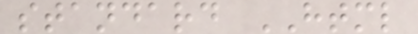standard HTML
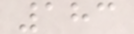183
